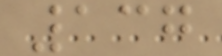137
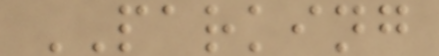PARKING
